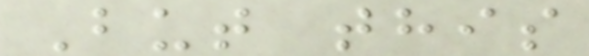But this
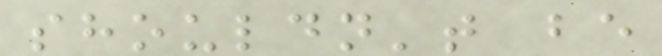shouldn't be
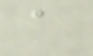a
